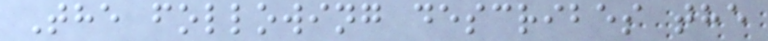The following describes the
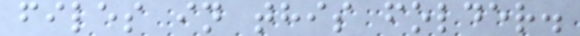files in this folder.
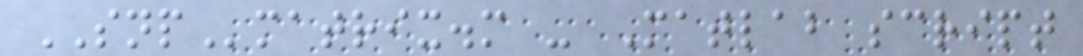SNPmatrix.m - Matlab script
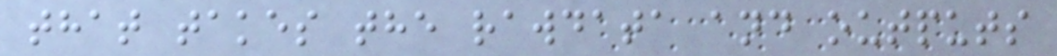that takes the rawdata and outputs
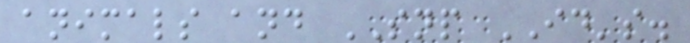animals and SNP ID's.
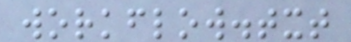workflow.txt
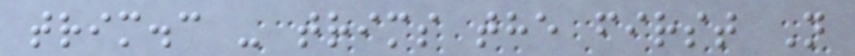trim.c - trims the first N
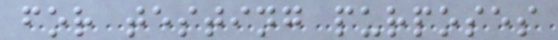for testing purposes
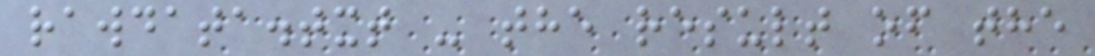rawdata.txt - the result of the
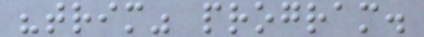"trim" program.
